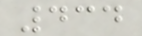434
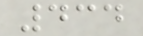434
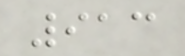913
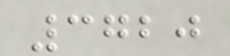3720
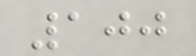100
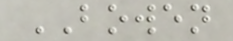BOWEN
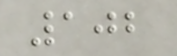102
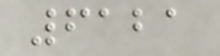6121
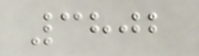3802
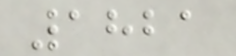1821
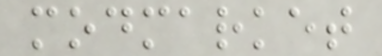modmarket
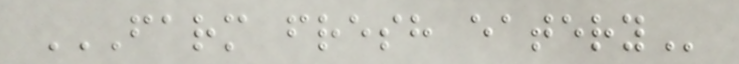FARM FRESH EATERY
